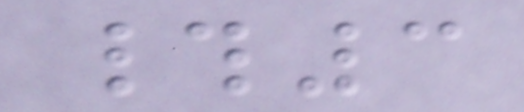#3
